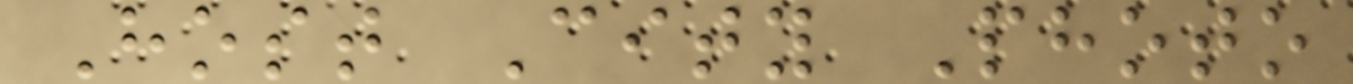Host City Photo
